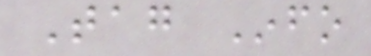Tag Info
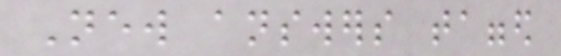New answers tagged
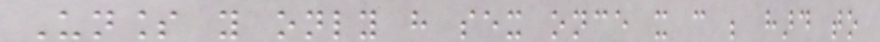Unless you only have sex once it can be hard to
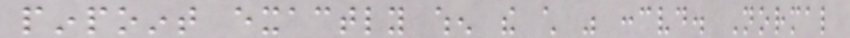pinpoint exactly when the child was conceived. Normal
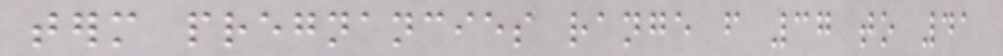term pregnancies range from 37 to 41
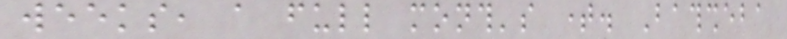weeks, a full month's time. Bathsheba
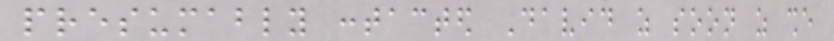presumably contacted David as soon as she
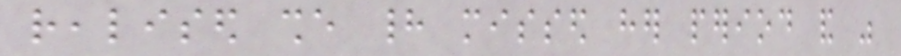realised she had missed her period and was
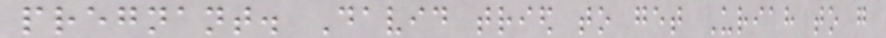pregnant. David tried to get Uriah to go
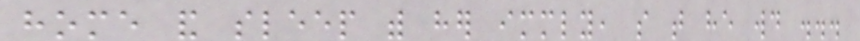home and sleep with her immediately, so that he would ...
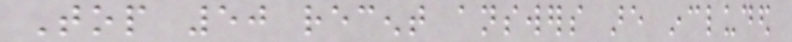Top 50 recent answers are included
